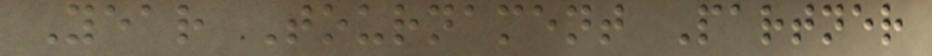Year Tournament Partner
